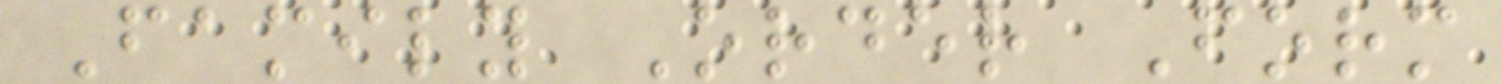Family Order Form
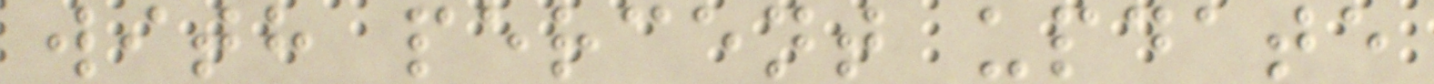with percent update
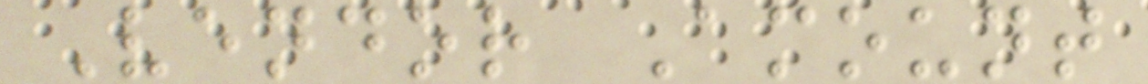Vendor Amount
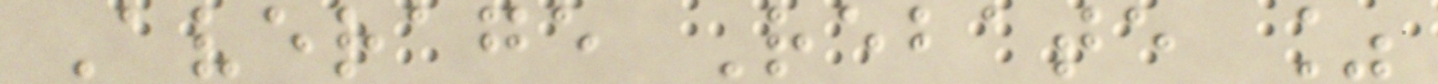Average Rebate %
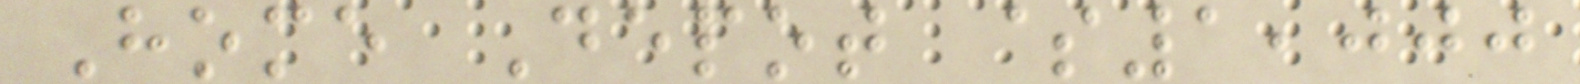Home Depot $1,000
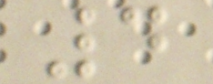4
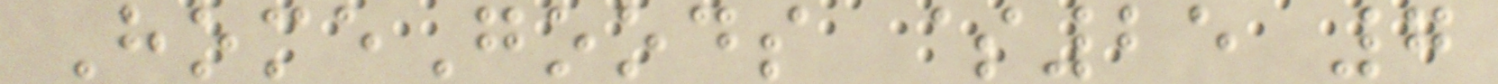HomeGoods $25 7
